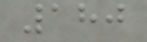180
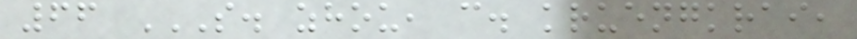66 S. ZHOU, C. KRUENGKRAI,
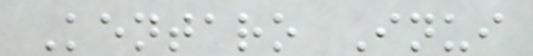Kentaro Inui
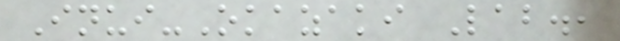Inui-Okazaki Lab.,
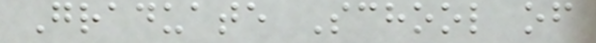Graduate School of
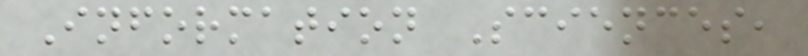Information Sciences,
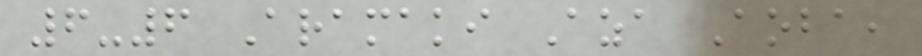6-6 Aramaki Aza Aoba,
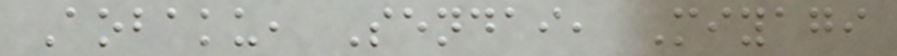Aobaku, Sendai, Miyagi
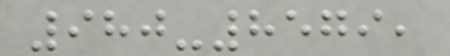980-8579,
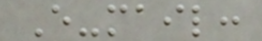E-mail:
